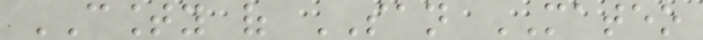COUNTY of SAN MATEO
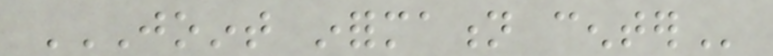JOINT INFORMATION CENTER
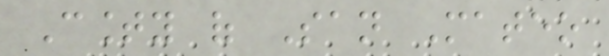County of San Mateo
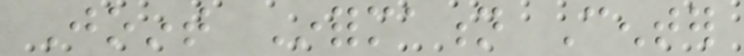Joint Information Center
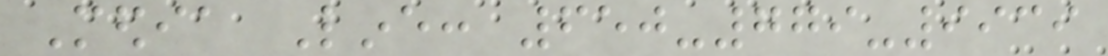Media Line: 650-779-9939
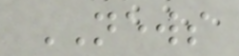NEWS
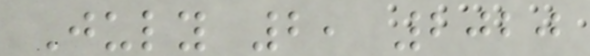July 2, 2020
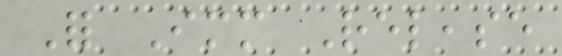For Immediate Release
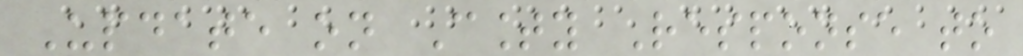Update on County Response to
